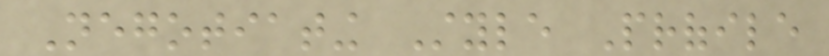Negotiating Style Profile
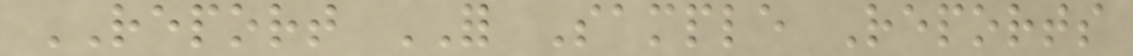REPORT FOR Sample Reports
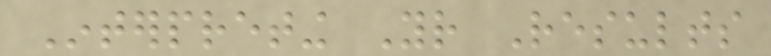Interpreting Your Results
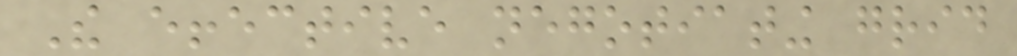The effective negotiating grid
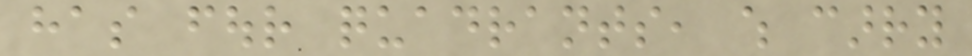has four quadrants, which carry
